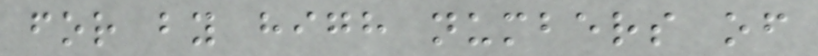for by high numbers of
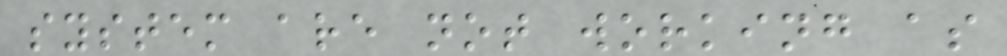system are not working as
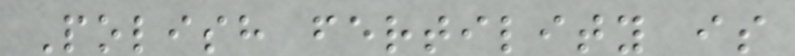Polish fertility is
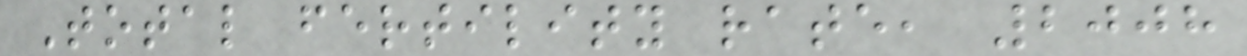Total fertility rate, 2008
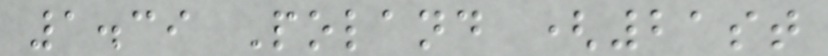1.39 Poland (21st
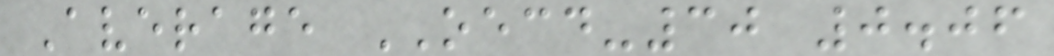Average OECD-30 0.06
